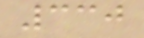330
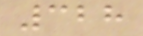328
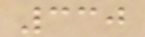330
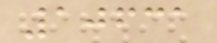10631
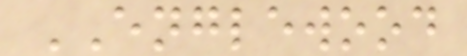ENGLEWOOD
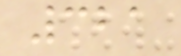321
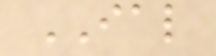IAL
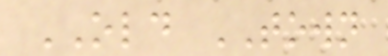OLD TOWN
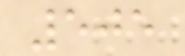505
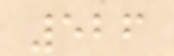526
